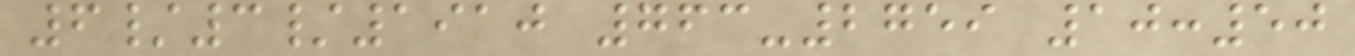6/3/1910 763-2759 10:50
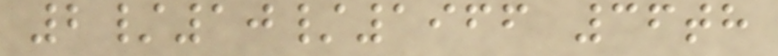2/10/1966 36th
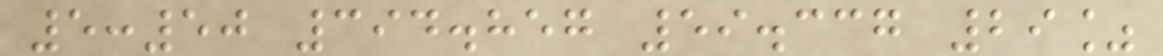5:50 394.857 59.337 29%
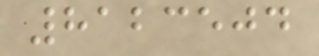8123504
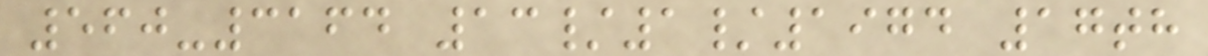560-3164 13/1/1974 17th
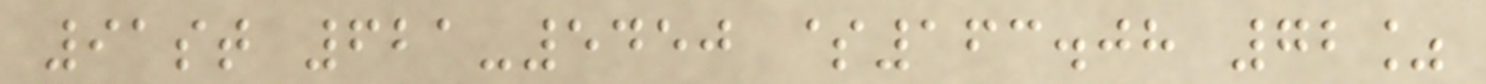91st 621-5450 $163.08 72%
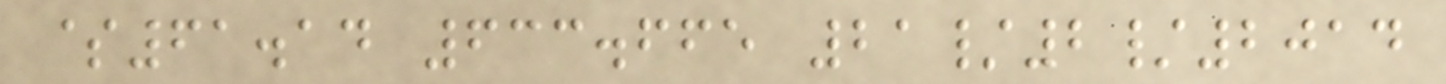$61.14 633.665 21/2/2014
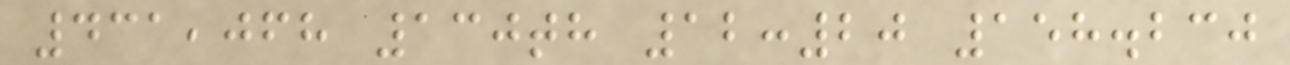431,068 130th 12:20 158.230
